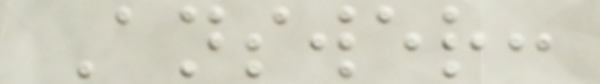Answer:
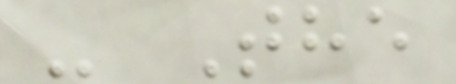- The
